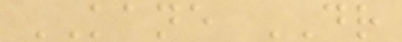KANE DR
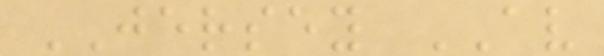JERSEY AV
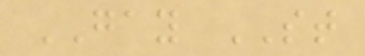GAY ST
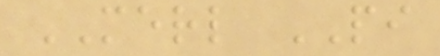MERL PI
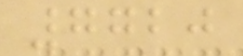7720
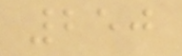250
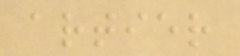artier
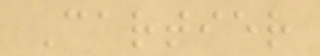Cartier
